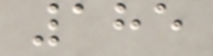185
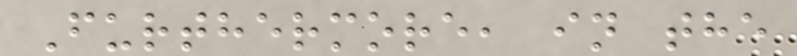Furthermore, in the
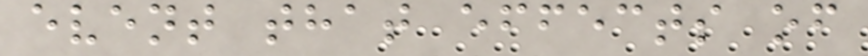event that effects of
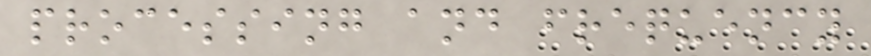processing and frequency
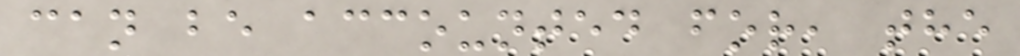can be accounted for, the
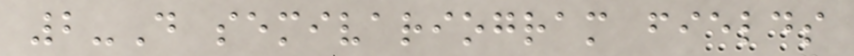2-D semivariogram fields
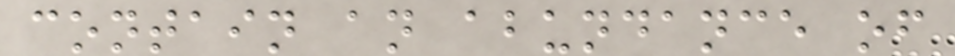contain an abundance of
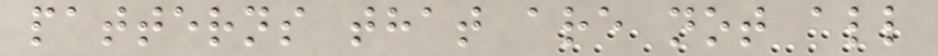patterns that are not all
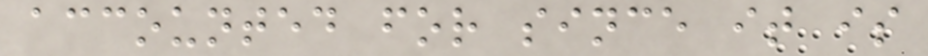accounted for since it is
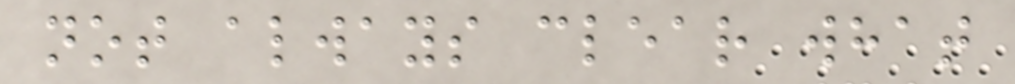not always clear what
